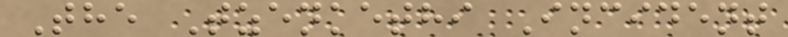The Tzenkethi Incident
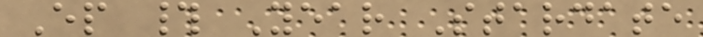Ep # Year Stardate
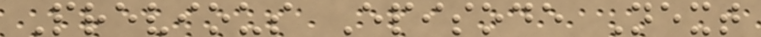Previous Episode Next
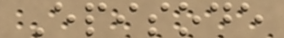Episode
